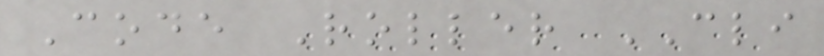Code Roller CLI
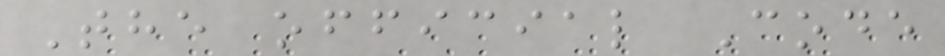The official Code
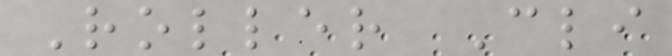Roller Cli
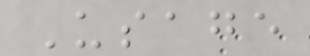Usage
